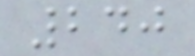240
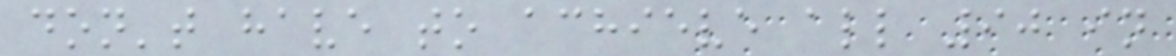don't have to achieve all 90 in
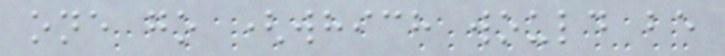one go (which would be
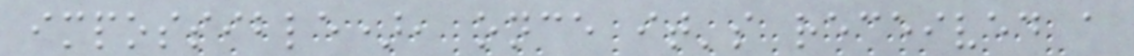impossible), once it's received a
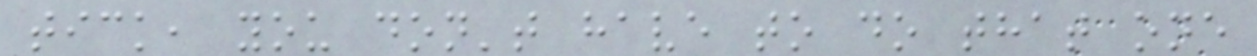tick, you don't have to do that one
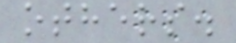others.
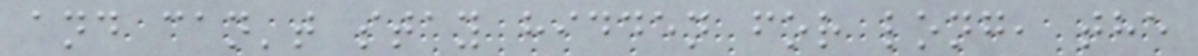and can't stay hidden for long, the
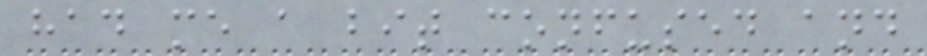had me a bit confused and
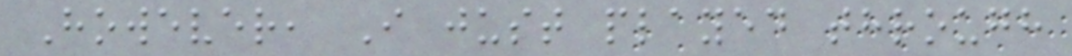However, I just played through
